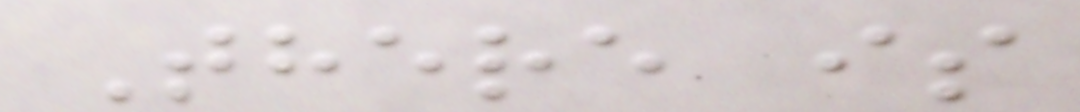There is
